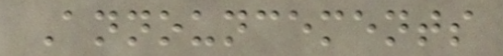Announcements
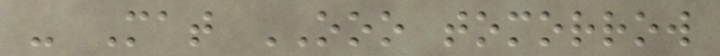- Mat OOO tomorrow
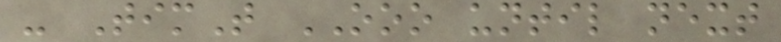- TimT OOO until next
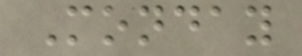Monday
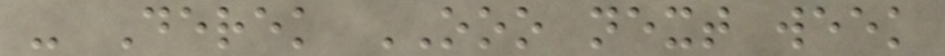- Derek OOO next week
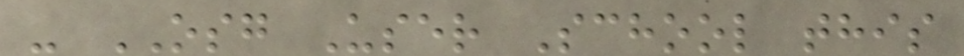- OSG User School this
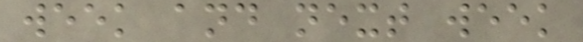week and next week
